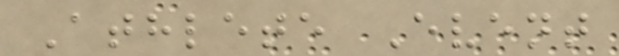Athlete Event
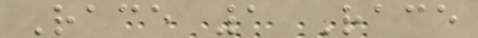Race 1 Race
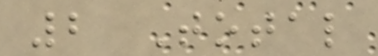2 Total
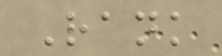Rank
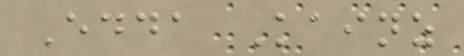Edda Kainz
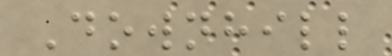Downhill
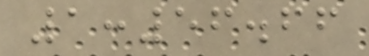1:56.66
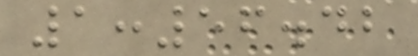1:56.42
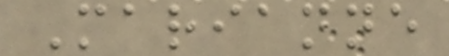Marianne
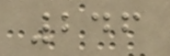246
